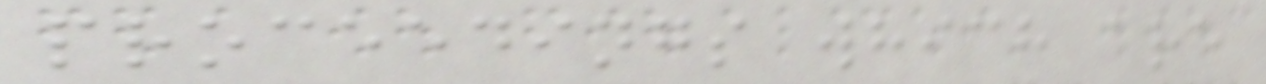proceedings which are
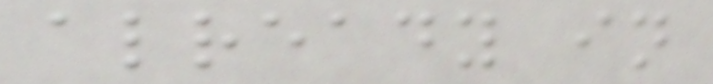already in
